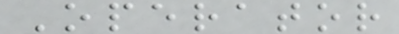Operator
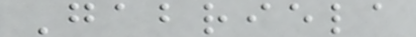Gabriela
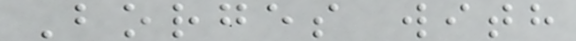Borges with
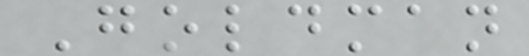Goldman
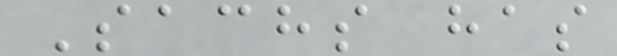Sachs has
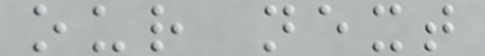our next
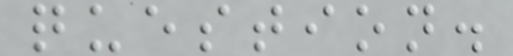question.
